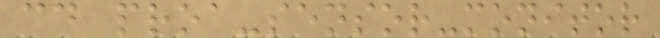cd proa-sensor-monitor
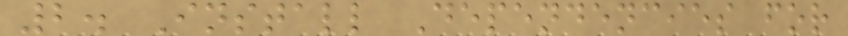2. Install Dependencies for
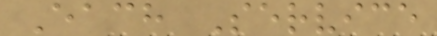Each Service
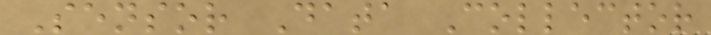Sensor Data Collector
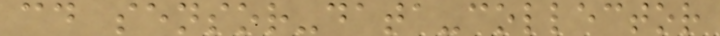cd sensor-data-collector
